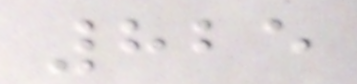825
